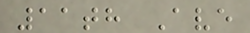11th Ave
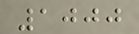1000
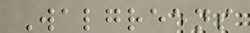Walgreens
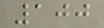100
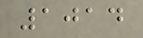1014
